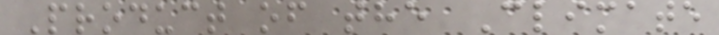Product of the Climate
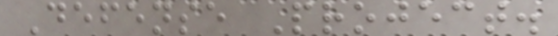Defense Project.
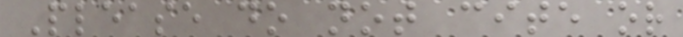Please do not cite or
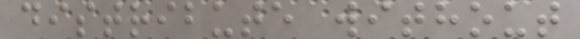distribute without
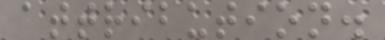attribution.
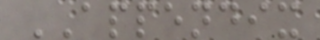APPENDIX
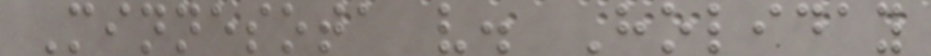Minnesota v. Holiday
